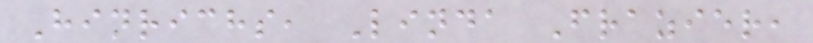Hinrichs, Linda Frazier,
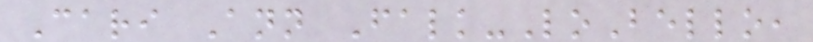Cari Ann Falk-LoBello,
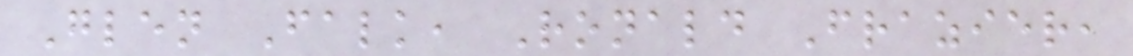Glen Falk, Ronald Frazier,
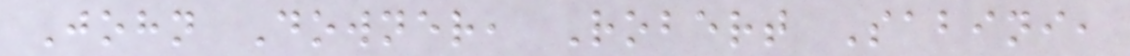John Downer, Robert Sabini,
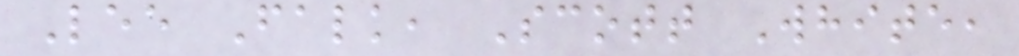Lee Falk, Scott White,
